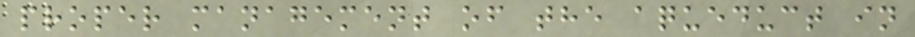proper management of the aqueduct in
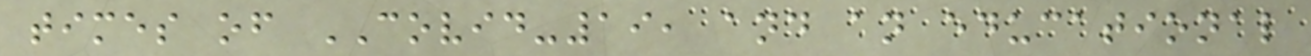times of COVID-19, and an educational
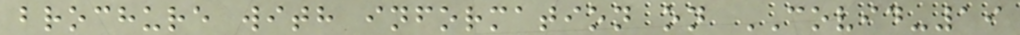brochure with information on COVID-19
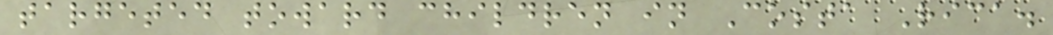targeted toward children in Costa Rica.
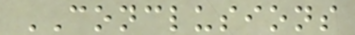CONCLUSIONS
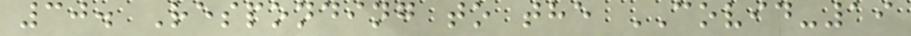30. Responding to the COVID-19
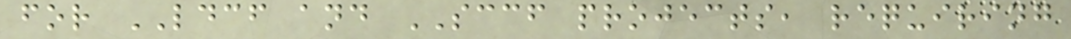for LDCF and SCCF projects, requiring
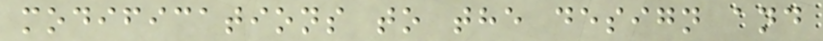modifications to the design and
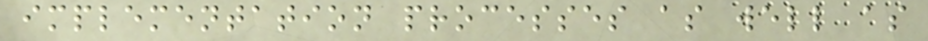implementation processes as well as
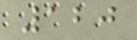120
